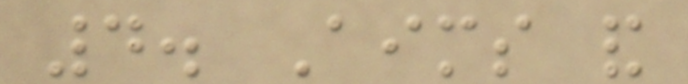4. Aims and
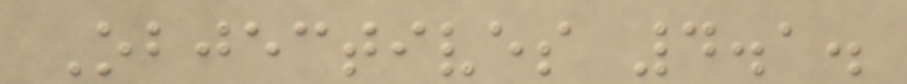Objectives 4.1.
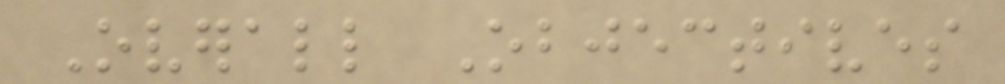Overall Objectives
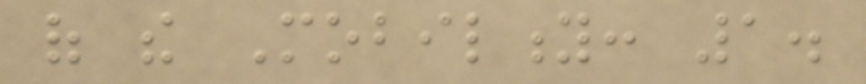of the Mobility: 1.
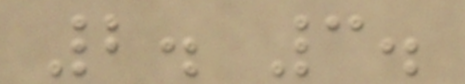2. 3.
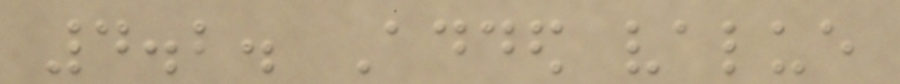4.2. Added value
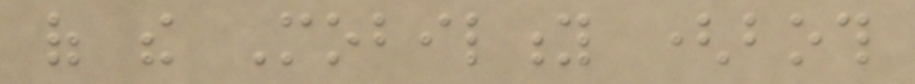of the Mobility (both
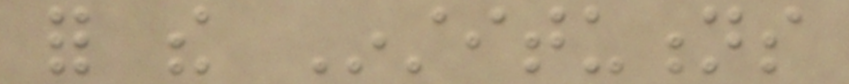for the Institutions
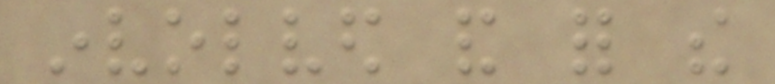involved and for the
